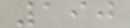190
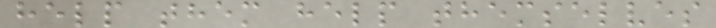help them help themselves
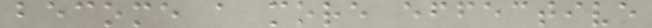become a more effective
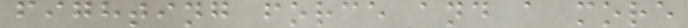fighting force and a more
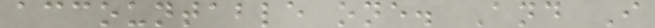accountable one. And I
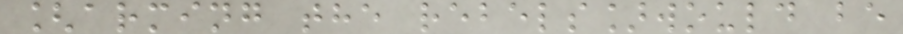[arming the rebels]would be
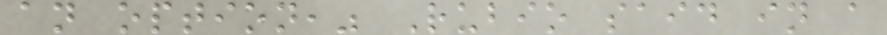an option," Rubio said in a
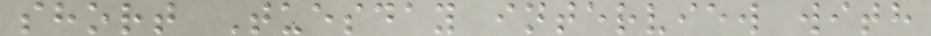short Tuesday interview with
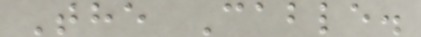The Cable.
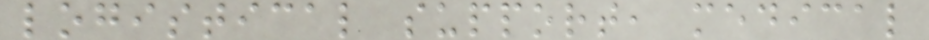logistical support, medical
